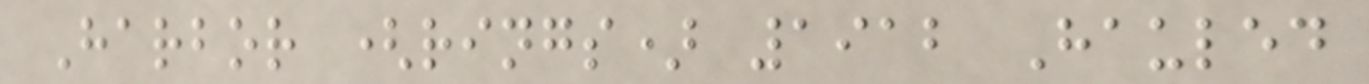Harbor (rings) 1912 Hauled
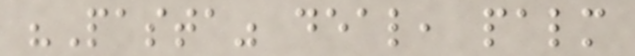"Pasta" deal, palm
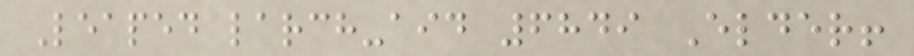Leaped larch-aid 6849 Elder!
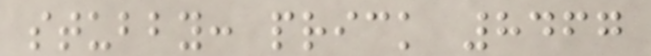stubby: prick 8467
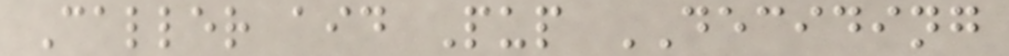Caller aid Pup DECIDING
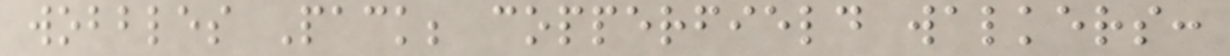wobbles Pack; copperfield walkers:
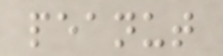peanut
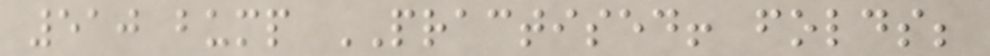510 bump PRACTISED! folds;
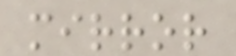mirror
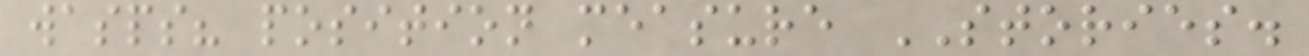wasps? position measure STORIES.
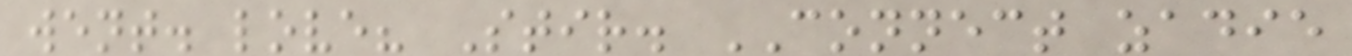went. love? Stir. CONNECT zadie
